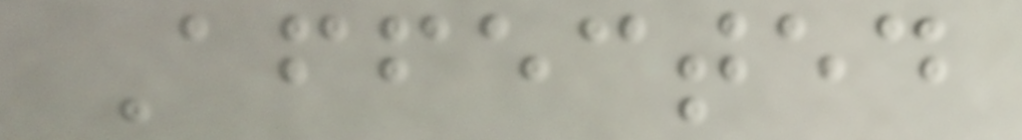Affected
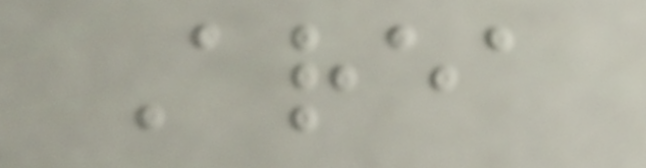Area
